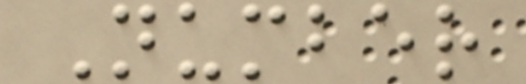Number
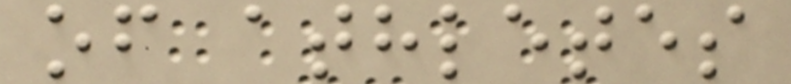of athletes
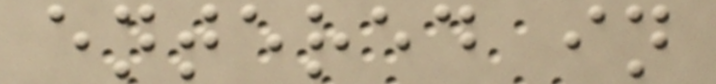entered in
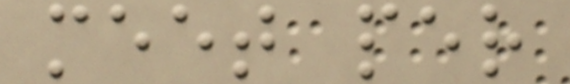meet per
